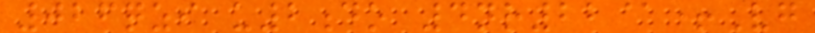026qzi u2do 4nr22@+Vg
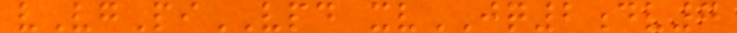vVgPiVPD xvJQ2dv7
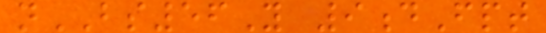nBS56Y 9dFpt
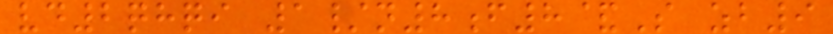vd2qhqi 1/n8f8&S zb9
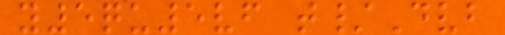y5qu5vf t/Dvb
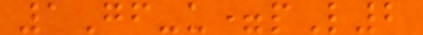1Gf-u=pL2
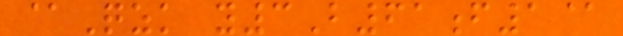@Qzk y3B61f1@
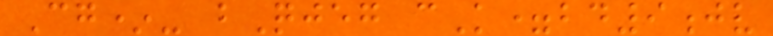Cg*- bQjeg cK=bd9jv
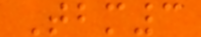Tbm3
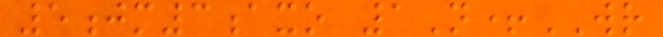5jm3axo 1N+WR
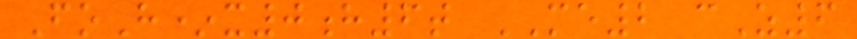FoH*x0h6t ME2 cZ6
